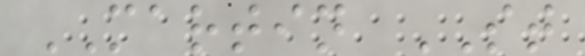MARTIN ST
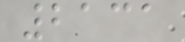2131
